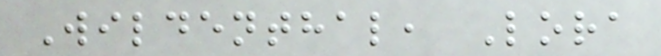Wildenthal, Lora
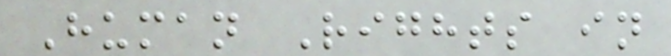Human Rights in
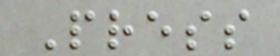Press
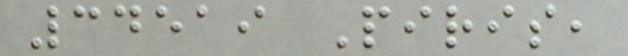34519 Piris,
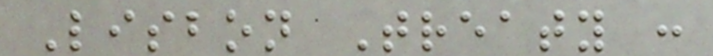Lisbon Treaty :
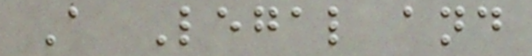A Legal and
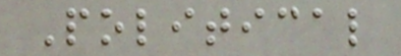Political
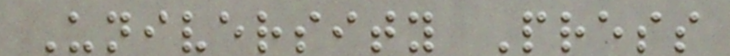University Press
